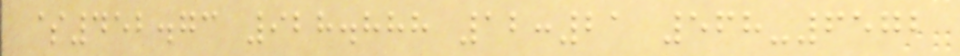$452.73 928.888 12:21 568-6572
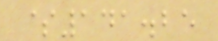$141.25
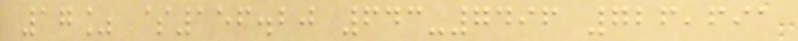17% $156.20 643-7496 726,691
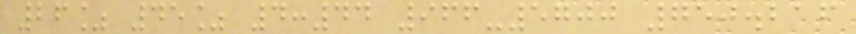26% 45% 4:44 966-5700 750.216
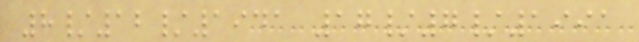8/12/1941 17/7/1991
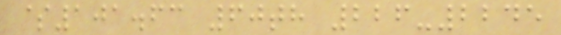$101.63 60th 226-2245
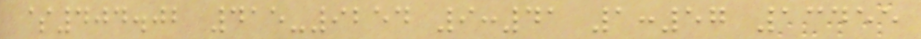$404.02 415-9254 9:41 1:57 13455
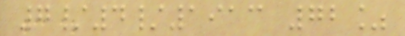7/4/1913 72%
